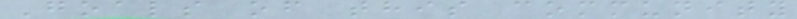Goals of this community
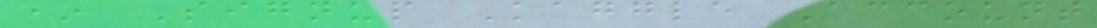* Signup Kaggle Account
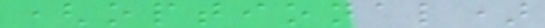(optional)
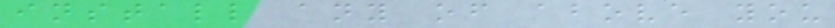install any of above you
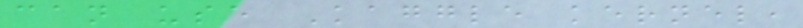can use Kaggle kernel,
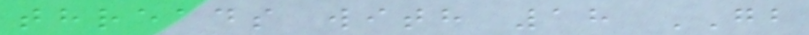threads with 18 GB
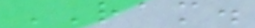RAM.
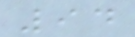94
